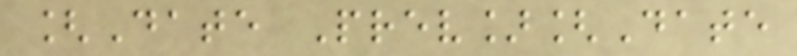[Date Prev][Date
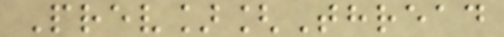Prev][Thread
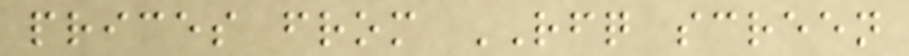prices from RFQ screen
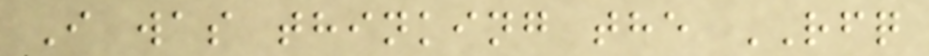I was thinking the RFQ
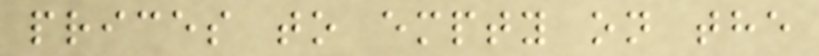prices to empty on the
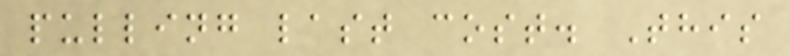pulling last cost. This
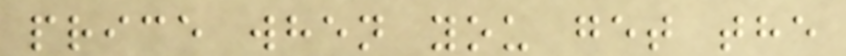price when you get the
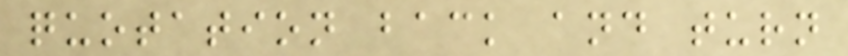quotation back and turn
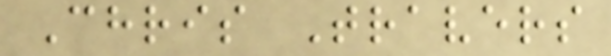Chris Travers
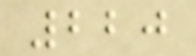220
